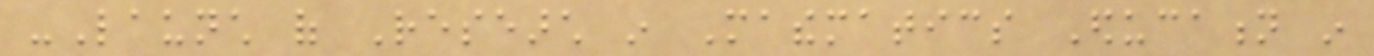-Launch of Research in Mathematics Education in
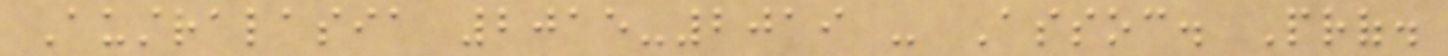Australasia 2015-2019 - Assoc. Prof.
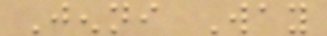Jenni Way
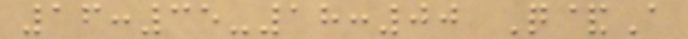16:35-18:00 Q&A
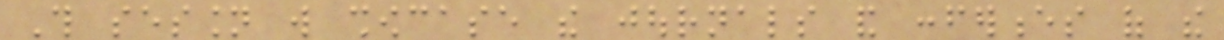This session will showcase the journals and conferences of the
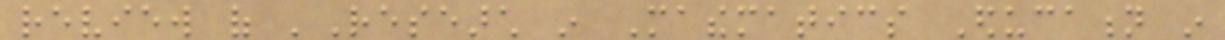review of 'Research in Mathematics Education in
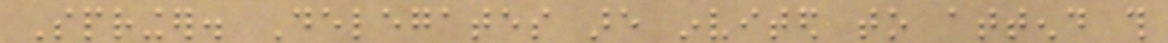Springer. Delegates are invited to attend this
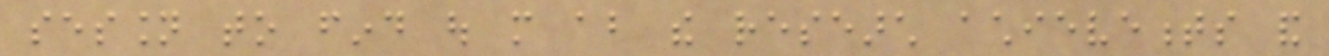session to find out more about the research achievements and
